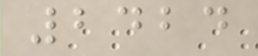2424
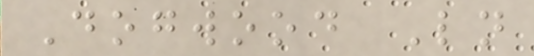Dogwood Ln
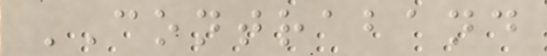CONTRABAND
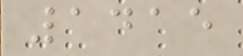1415
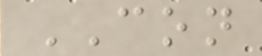CON
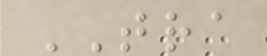TRA
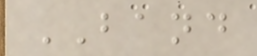BAND
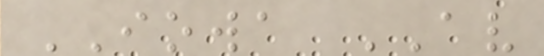IOWA AV
